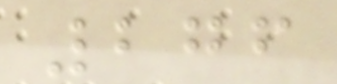276
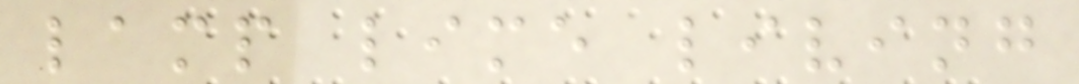lamp lime living
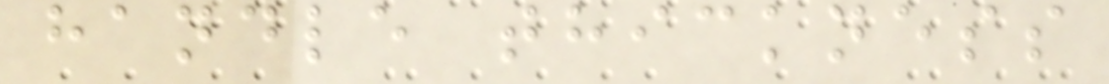handle thickness
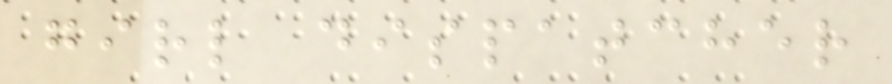girl dispatcher
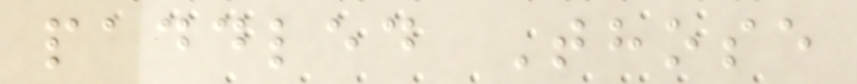paddled Those
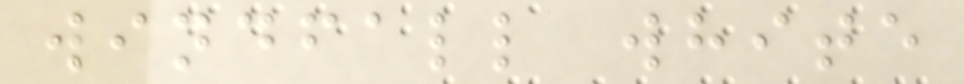windfall white
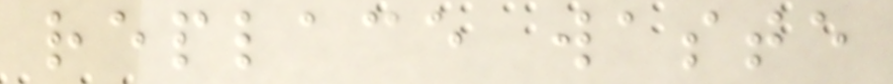replace waste
